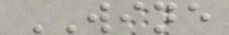WINE
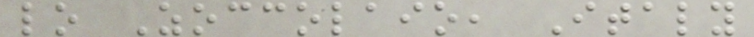lo Zoccolaio, Italy
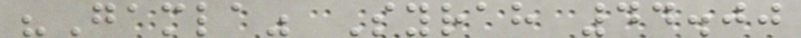"Gamla" Syrah 44.00
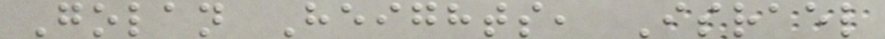Golan Heights, Israel
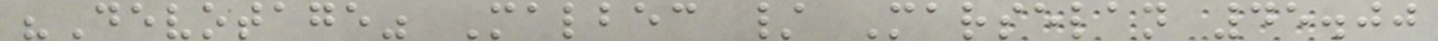"Devotage" Malbec / Marselan 45.00
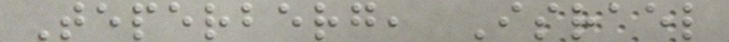Teperberg, Israel
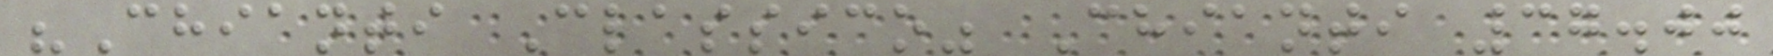"Chianti Classico" Chianti 37.00
